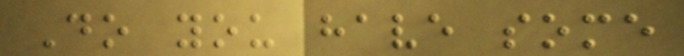Do you have some
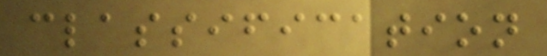classification
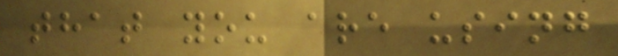that you are using
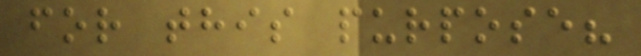for this purpose?
